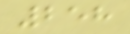258
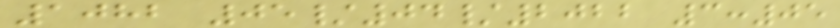1082 05/04/2022 3:05
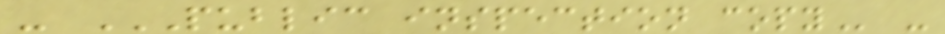- PUBLIC INSPECTION COPY -
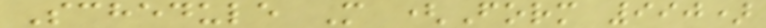Schedule M (Form 990)
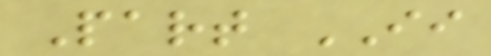Part II
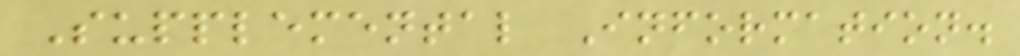Supplemental Information.
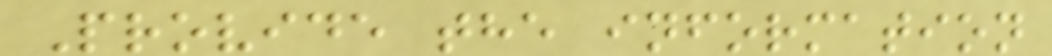Provide the information
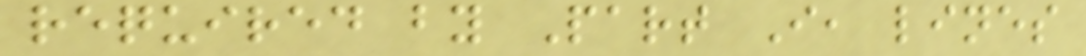required by Part I, lines
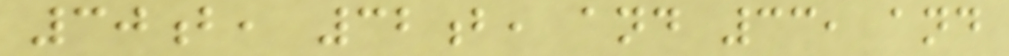30b, 32b, and 33, and
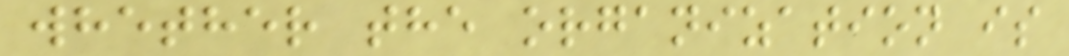whether the organization is
